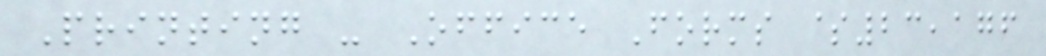Printing - Office Forms $23,176
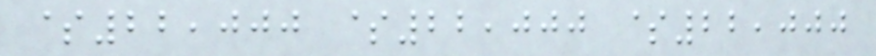$22,000 $22,000 $22,000
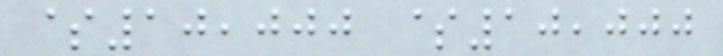$10,000 $10,000
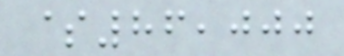$86,000
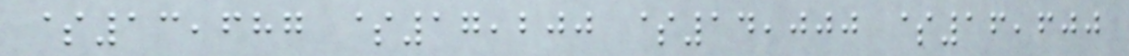$13,687 $17,200 $14,000 $16,600
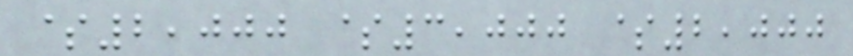$2,000 $3,000 $2,000
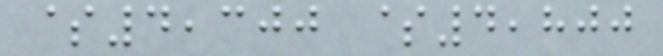$4,300 $4,800
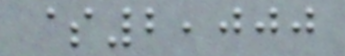$2,000
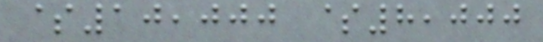$10,000 $8,000
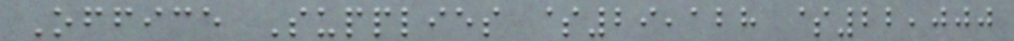Office Supplies $29,128 $22,000
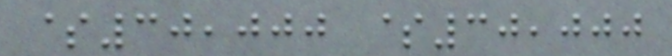$30,000 $30,000
